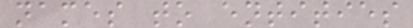names to entities
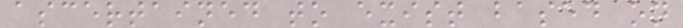ascertained to exist based on
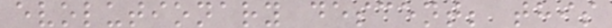evolutionary descent; this
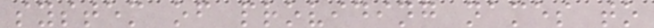system of providing names to
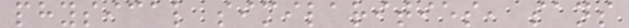physical similarities, sans
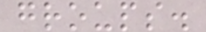groups.
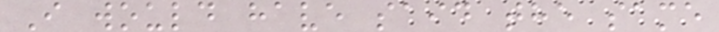I would have said the same
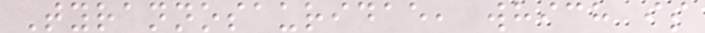Tyrannosauridae, which is
